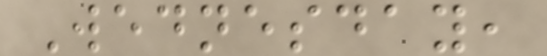Wednesday,
